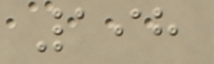198
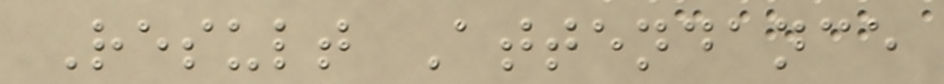Result Attendance
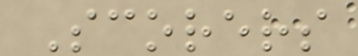Scorers
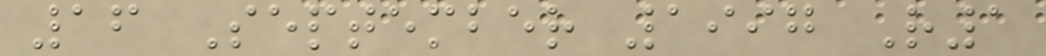16 September 1997 R1
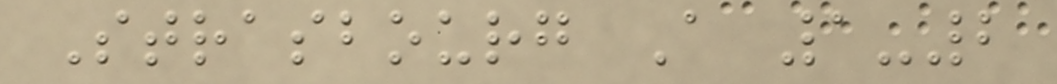Strasbourg A 1-2
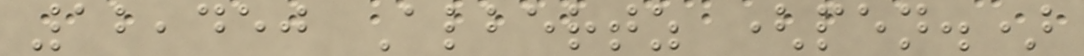12,450 Albertz (pen.)
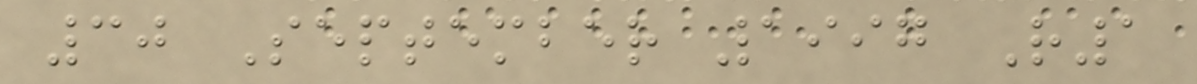30 September 1997 R1
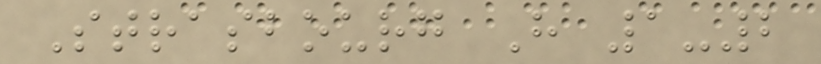Strasbourg H 1-2
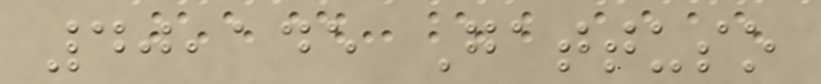40,145 Gattuso
